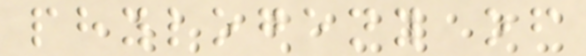phylogeny of
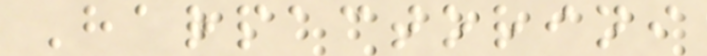Harpactorini
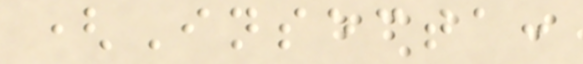(Insecta:
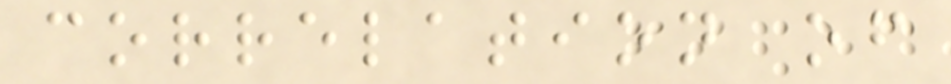correlation of
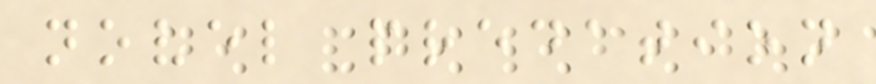novel predation
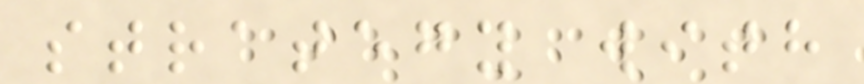strategy with
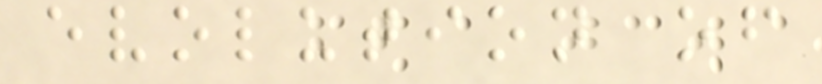evolution of
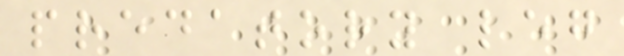predatory leg
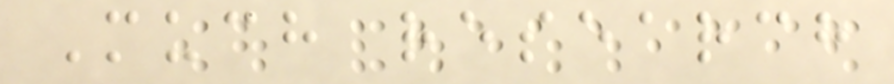Much research
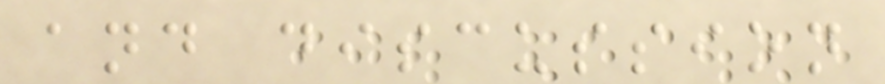and discussion
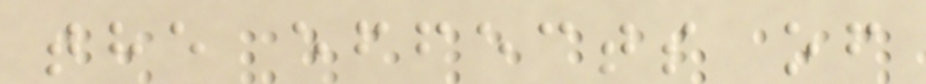the effects of
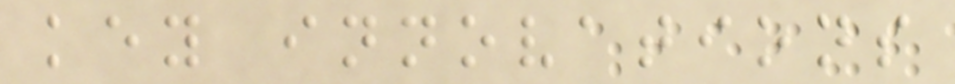key innovations
